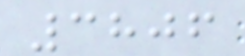3806
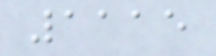1115
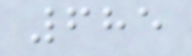685
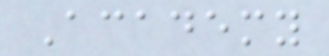Academy
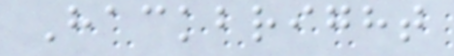Hackbright
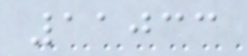11033
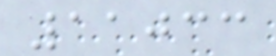11033
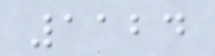1124
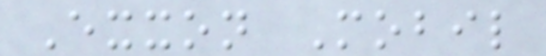Exxon Mobil
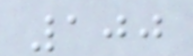100
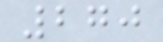270
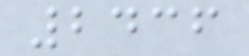2436
